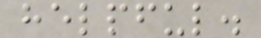helpful.
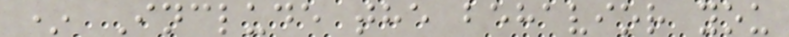* Include the behavior you
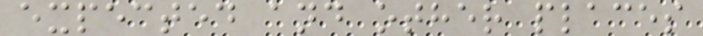expected and other places
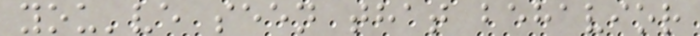you've seen that behavior
